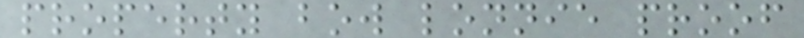property bow lonnie proof
